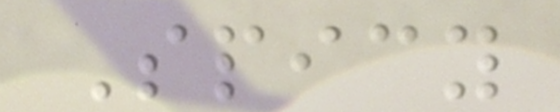Spicy
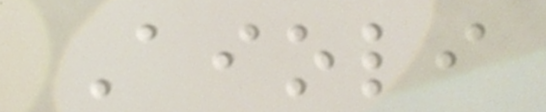Aioli
